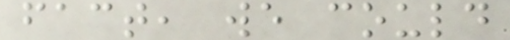fact, we could
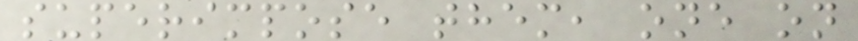superimpose them, one on
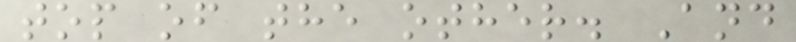top of the other. And
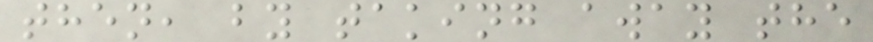then, by taking away the
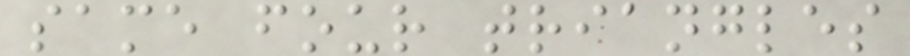same four triangles
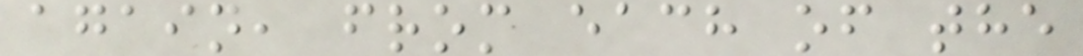again, from each of the
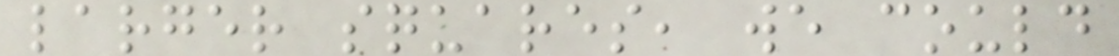larger squares, we could
